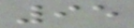95
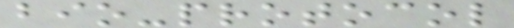bio-protocol
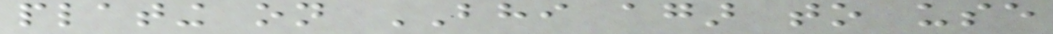plating on BHI agar to use
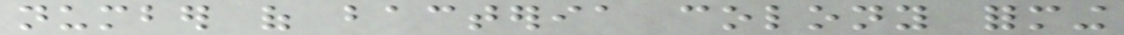number of bacteria colony forming
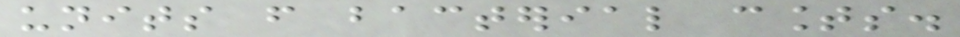units from bacterial counts.
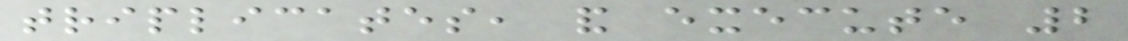triplicates, and execute 2
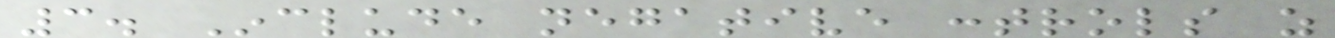3. Include negative controls as
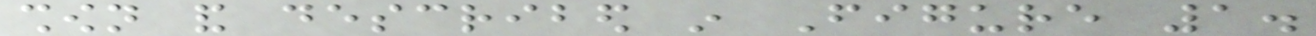shown and described in Figure 1.
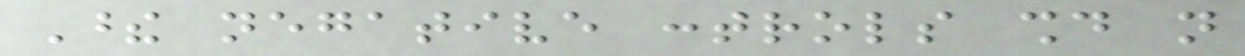These negative controls should not
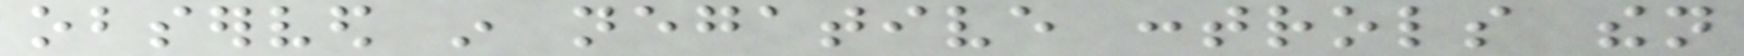observed in negative controls then
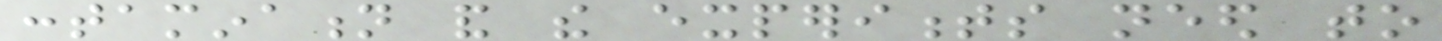contamination and the experiments need to
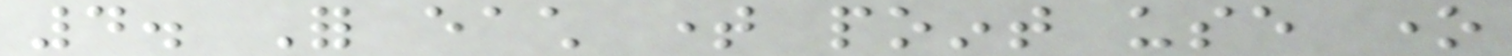4. For each time point use one
